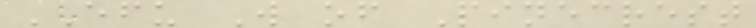EFU W of Pinecrest
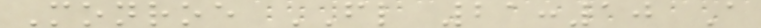Monroe FL 21:10 A
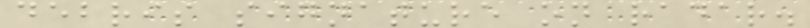debris signature on radar.
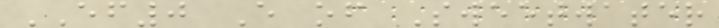EF0 E of Sweetwater
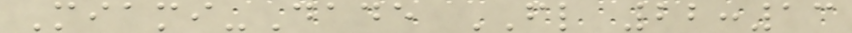Miami-Dade FL 22:13
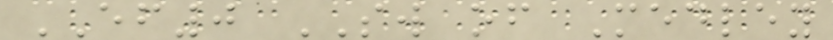EF0 SW of Medley
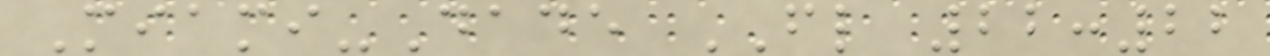Miami-Dade FL 22:22
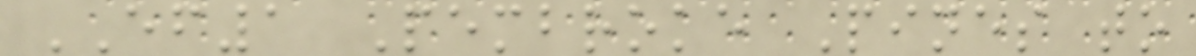EF1 Pembroke Pines to
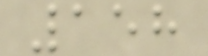158
